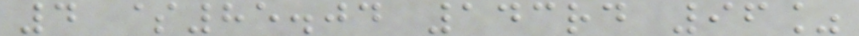4 $85.04 143rd 96%
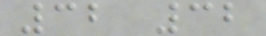32 32
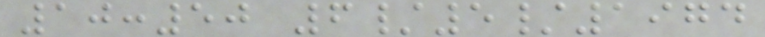10:50 6/5/1974
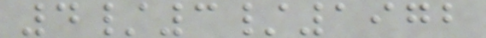4/3/1972
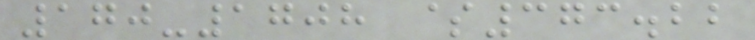170-1708 $373.22
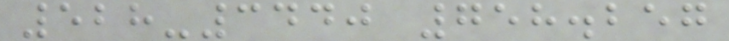528-3440 758.257
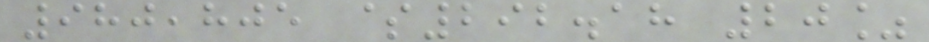980,805 $292.18 20%
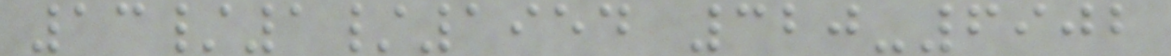13/1/1954 320-6902
